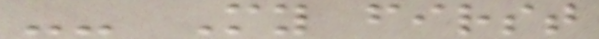-- My first
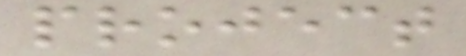project
